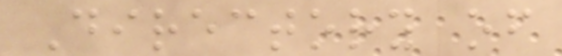Directory of
